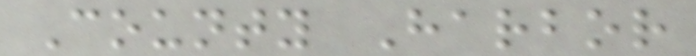County Harbor
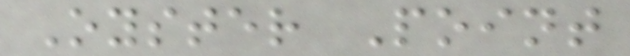Oyster Point
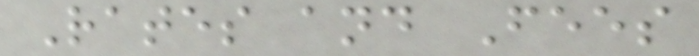Rates and Fees
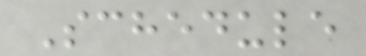Schedule
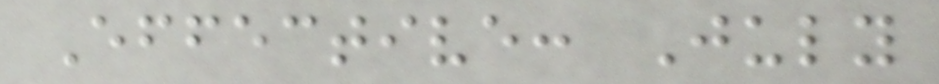Effective: July
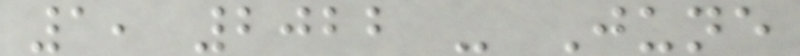1, 2022 - June
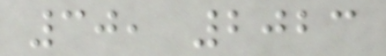30, 2023
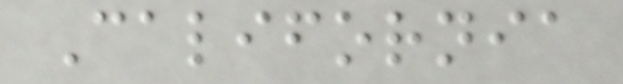California
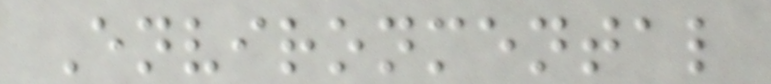Environmental
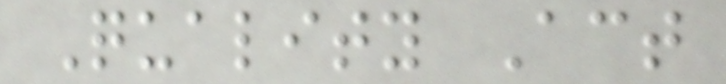Quality Act
